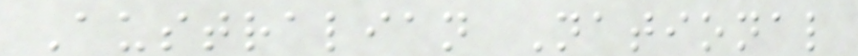Australian National
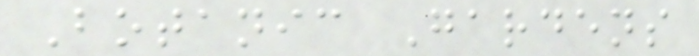Botanic Gardens
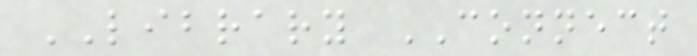LIBRARY CONNECT
